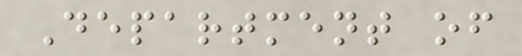Department of
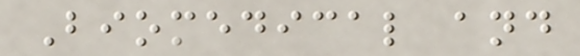Biomedical and
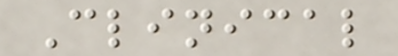Clinical
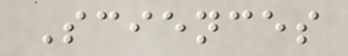Sciences
